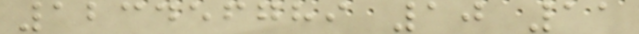123456789 10 11
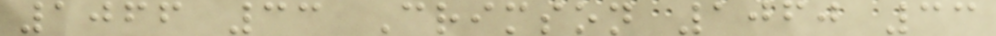1066 33 Crimson 1060 33
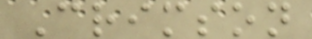Crimson
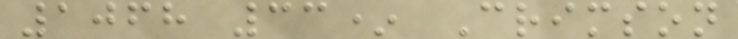1068 33* Crimson
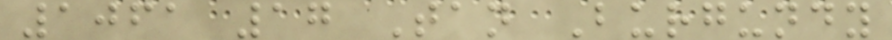1061 17 Tan Burgundy
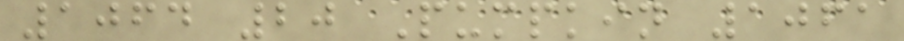1064 20 Pumpkin 1061
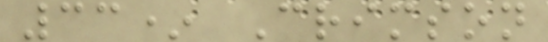33* Crimson
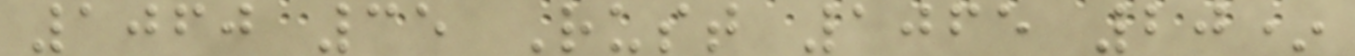1060 35 Rust 1065 20*
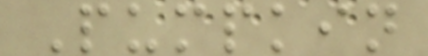Pumpkin
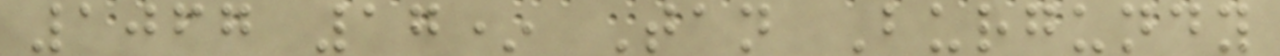1067 17* Tan Burgundy
